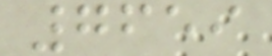7659
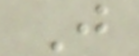J
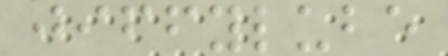jiffylube
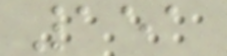151
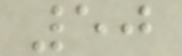50
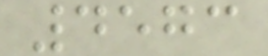4573
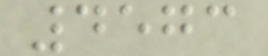4573
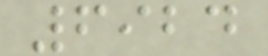6924
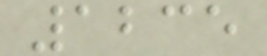1235
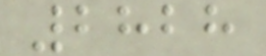2828
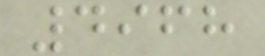4968
